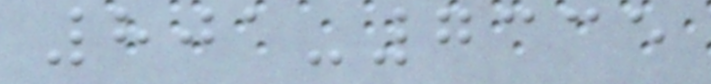801-7335
